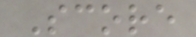Score
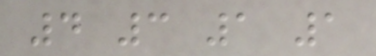4 3 1 1
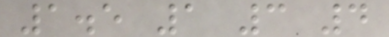1.5 1 3 4
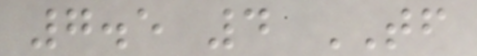7.5 4 TF
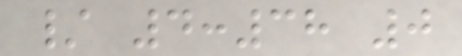/ 4:38 0
